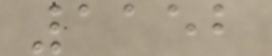1152
